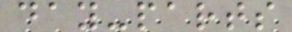day-parts
